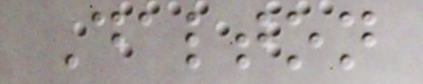Dalton
